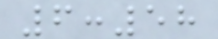6:58
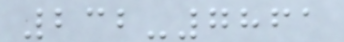232-7861
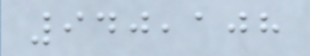940,108
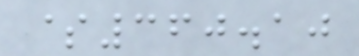$360.10
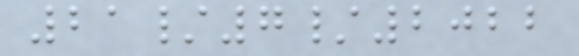21/7/2022
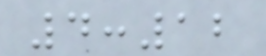4:12
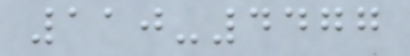110-4477
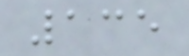135
